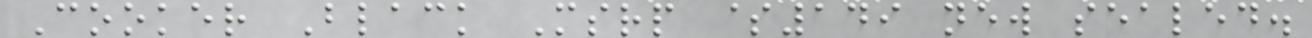Cooker Black Msrp $149 new sealed.
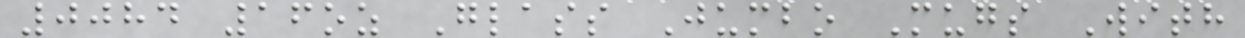0084 16oz Glass Jumbo Mugs With
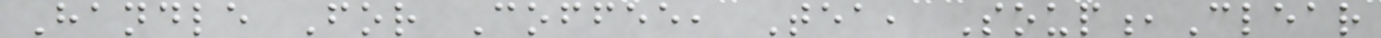Handle For Coffee, Tea, Soup,Clear
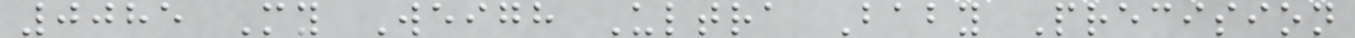0085 My Weigh Ultra Baby Precision
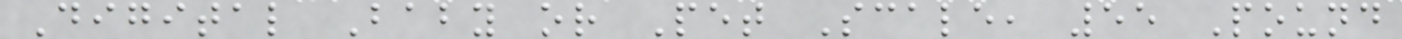Digital Baby or Pet Scale, 55 Pound
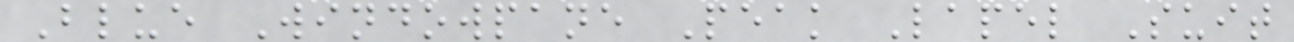Blue Windowpane Peak Lapel Suit
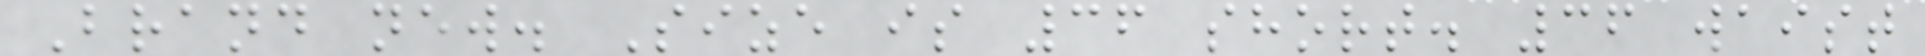Brand new. Size is 36 short. 36 waist
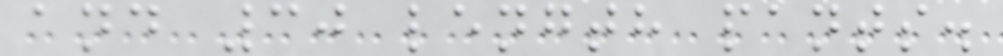and 30 length pants.
